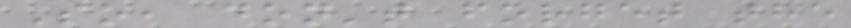So, don't forget the
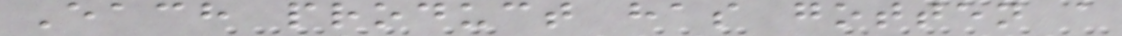Each product has gotten a
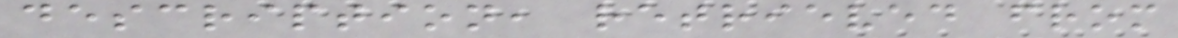description, retrieved from
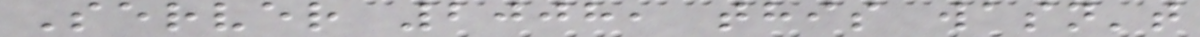Server 2008, this wasn't
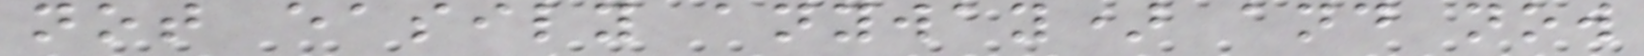not easily anyway) and now
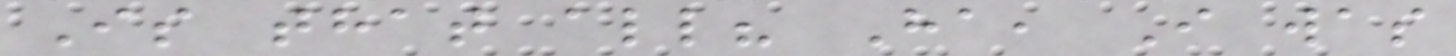Is that all? Ha, I was
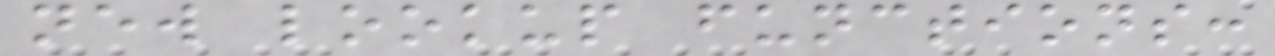new lookup functions:
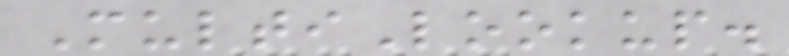MultiLookup.
